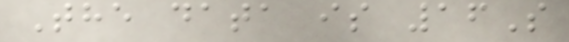The data is 16S
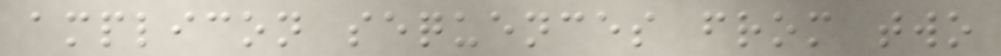amplicon sequences from two
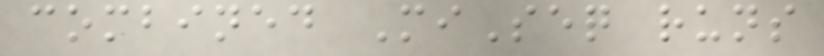combined MiSeq runs
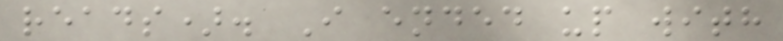reads). I ended up with
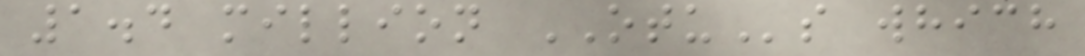1.4 million OTUs which
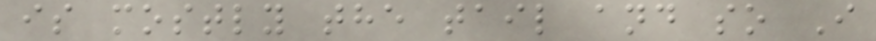is mostly the tail and so I
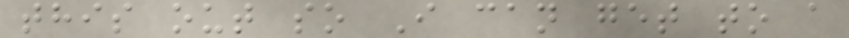this out so I can get to a
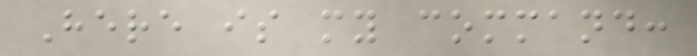Here is my command:
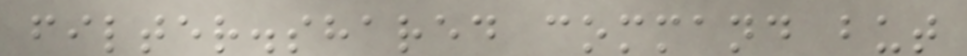filter.shared command but
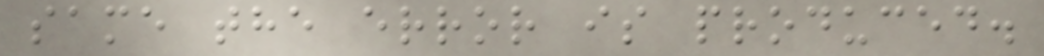same the error is produced.
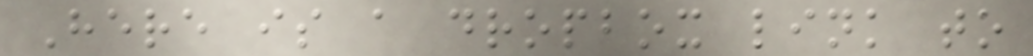Here is a dropbox link to
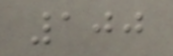100
